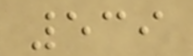539
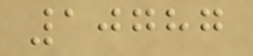10787
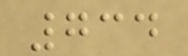734
